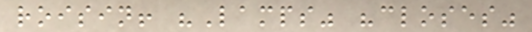roisin! "Lamps" "closes"
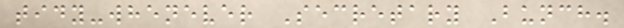tidy-whenever Secretary Bunch.
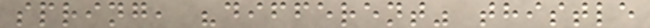spring, "different" thistle
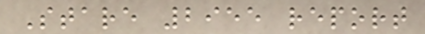Stare 2955 report
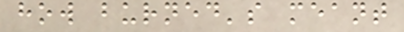how burned's meant
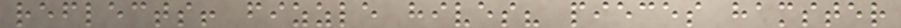reflects! fizzle hives? pieces hamster
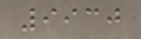9930
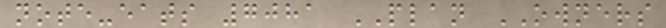note-eats 7081 PLAN OWNERS
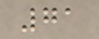71
